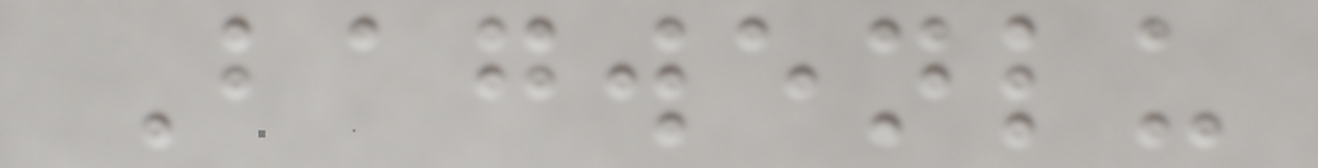Bagwenlu
